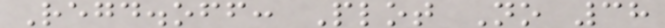Regd.off: Plot No 38
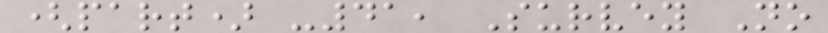(part) -41, Survey No
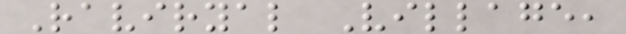Raviryal Village,
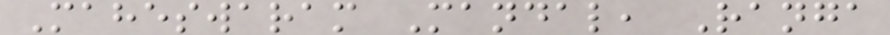Maheswaram Mandal, Ranga
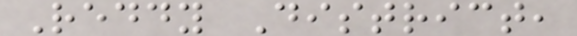Reddy District,
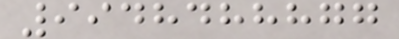9948488877
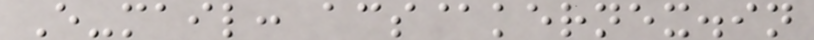E-mail: acs@kernex.in
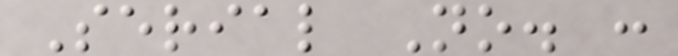Serial No. :
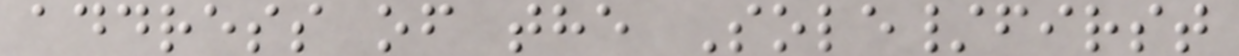address of the Sole/first
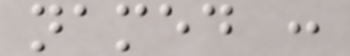named :
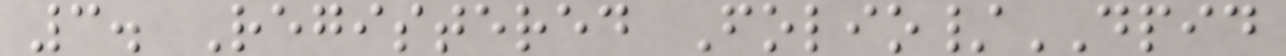3. Registered Folio/DPID
